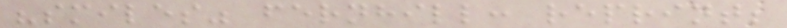"smiles" fernhill: reprint;
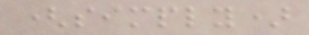(simply)
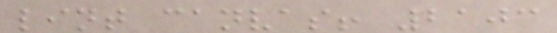lint canvas! 2103
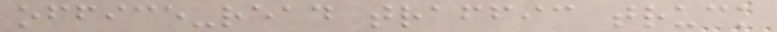office-read traffic truck
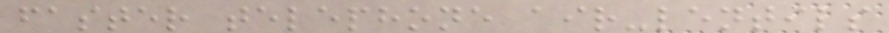faster telephone air-lentils
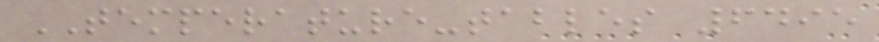TEMPERATURE-tables 6495
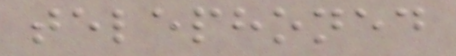telephoned
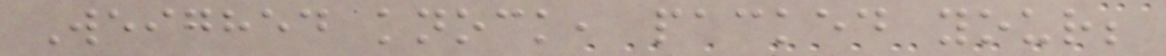Weighed knock, packed your;
